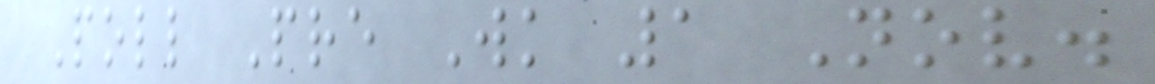Poll Pre Wk 1 Nov.
